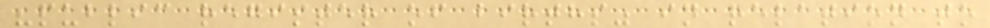"public register of births" in relation to
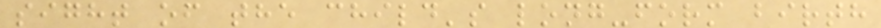sight of the child's long-form birth
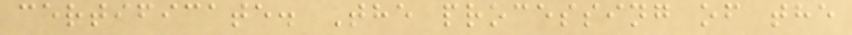certificate. The processing of the
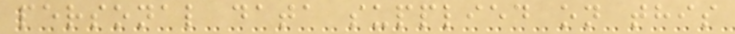personal data supplied on this
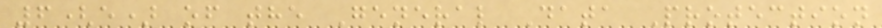6(e) of the General Data Protection
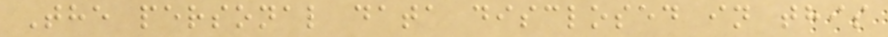The personal data disclosed in this
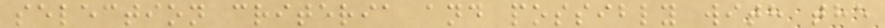selection criteria and possibly with the
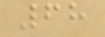68
